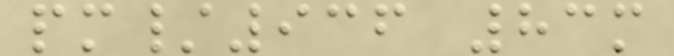pm/936 83m
